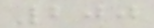200
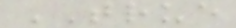TRUE
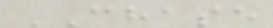CHASE
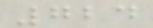724
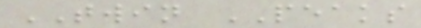TWIN PEAKS
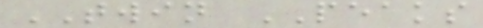TWIN PEAKS
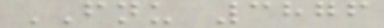FNU 3876
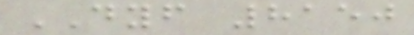DYF 8150
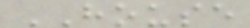HOUSE
